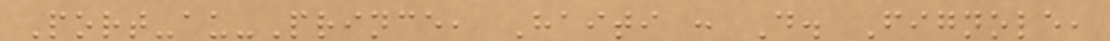Port-au-Prince, Haiti : D. Fignole,
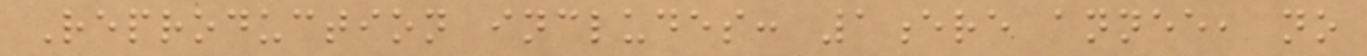Reproduction includes: 1ere annee, no
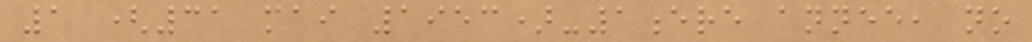1 (31 mai 1953)-1ere annee, no
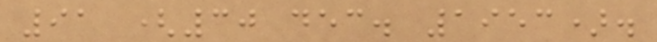91 (30 dec. 1953).
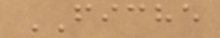FICHE
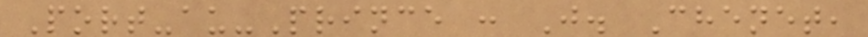Port-au-Prince : J. Chenet,
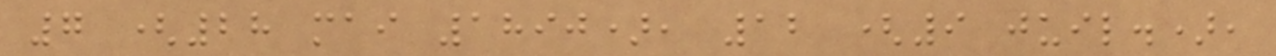7 (28 mai 1890), 12 (9 juil.),
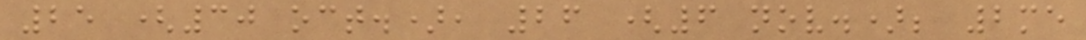25 (30 oct.), 26 (6 nov.); 2me
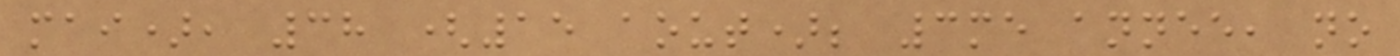mai), 38 (15 aout); 3me annee, no
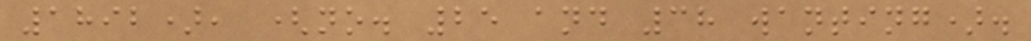1892), (no. 25 and 38 wanting).
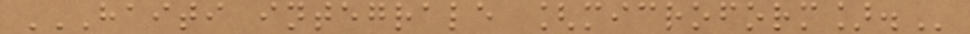HAITI INTEGRALE [MICROFORM].
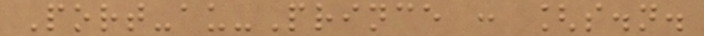Port-au-Prince : [s.n.
